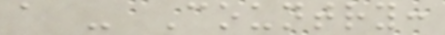a - Country:
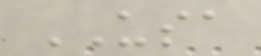USA
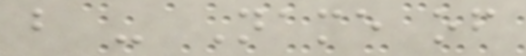b - Name of
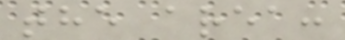the area:
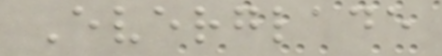Everglade
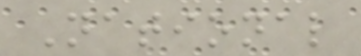National
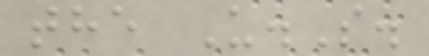the U.S.
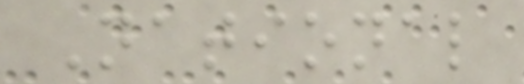National
